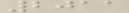2011
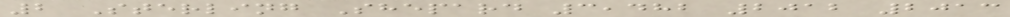2 Sterling Shepard 3,482 2012 2013
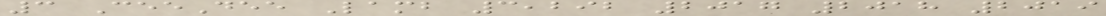3 CeeDee Lamb 3,292 2017 2018 2019
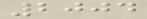2004
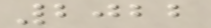2022
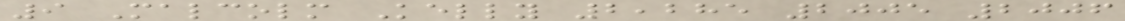9 Malcolm Kelly 2,285 2005 2006
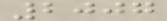2007
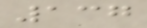137
